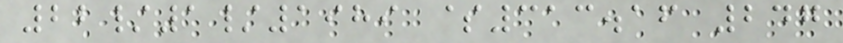22/1/1989 $313.16 247
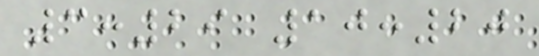3:29 10:20
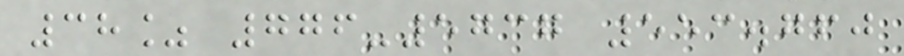38% 776-5737 553.760
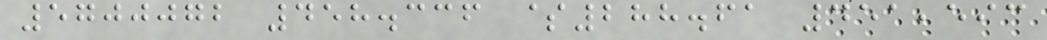5700072 458.336 $288.61 451,593
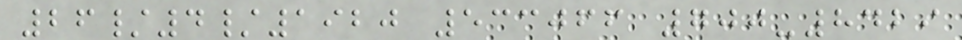26/4/1920 533066 700-8429
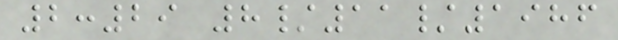2:29 8/11/1986
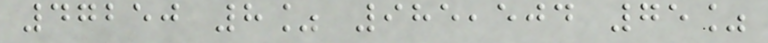47250 8% 985,504 75%
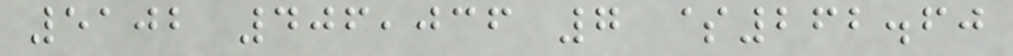5102 406,036 7 $262.60
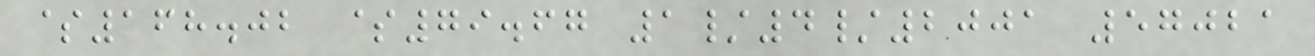$168.02 $79.67 1/4/2001 57021
